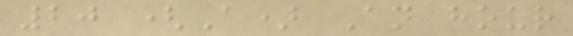20 (A) An hour
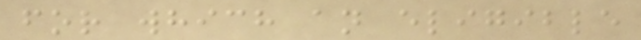for which an eligible
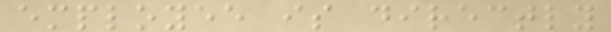employee is directly
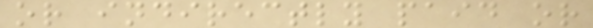or indirectly paid or
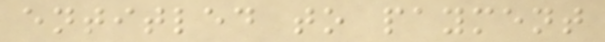entitled to payment
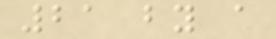21 by a
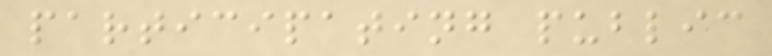participating public
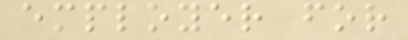employer for
